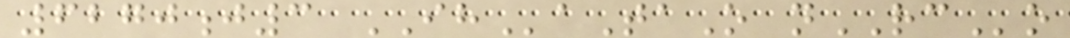6270j3 IHaTaO nRCo
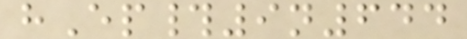hEp#9n644
